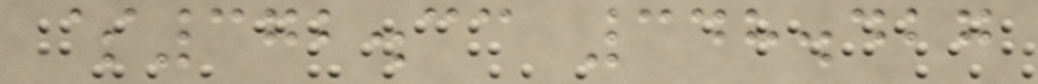$372.33 348.427
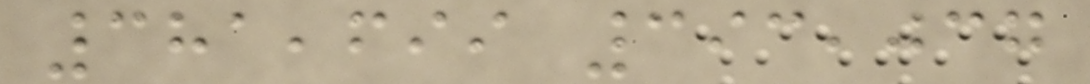381,699 393,037
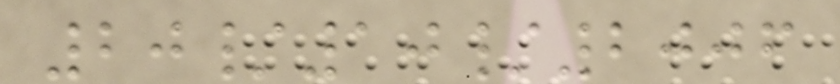20/10/2006
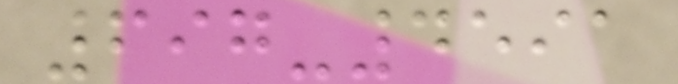697-4591
